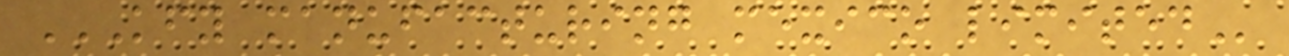KFY MANUFACTURING MEXICO LIMITED
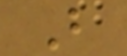B
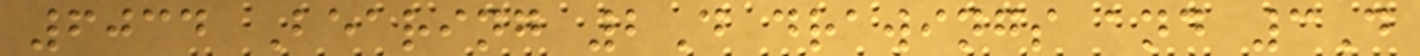6034 Bearing 2D drawings and 3D
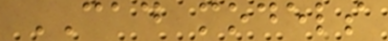CAD models
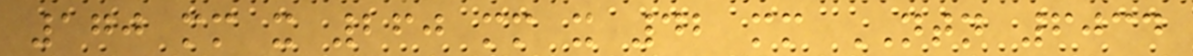170 mm x 260 mm x 42 mm NTN 6034
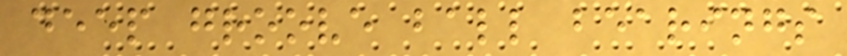deep groove ball bearings
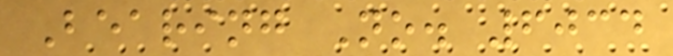Bearing No. 6034
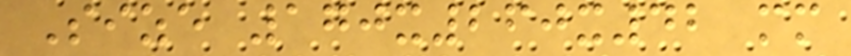Size 170x260x42 mm
